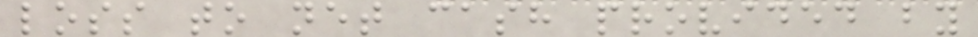loss to net cash provided by
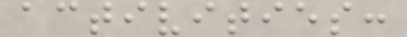activities:
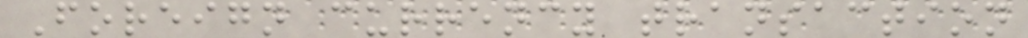Foreign currency transaction
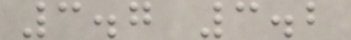3.7 3.2
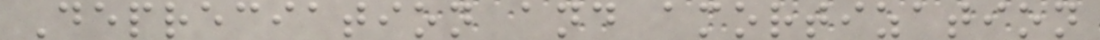Depreciation and amortization
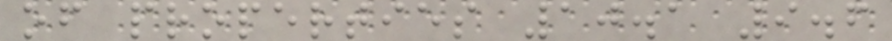of properties 10.1 9.6
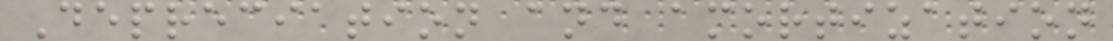Depreciation and amortization
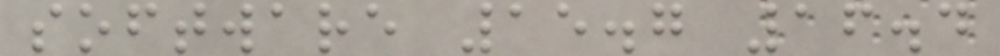software 15.7 16.4
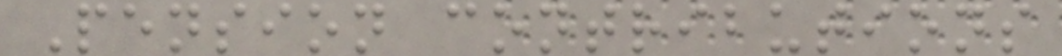Pension contributions
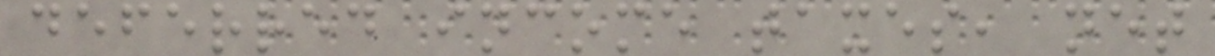deferred income taxes, net
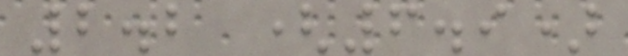2.2 (6.9)
